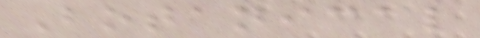Botanical
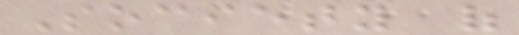Society of
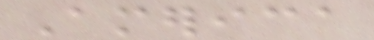America
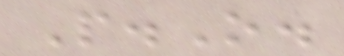P.O.
